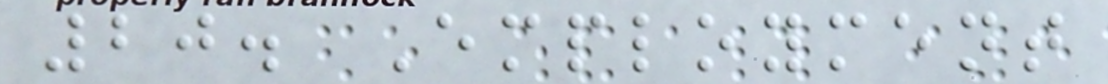20. Employment
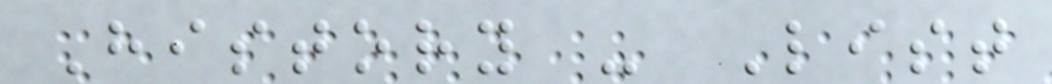History - List
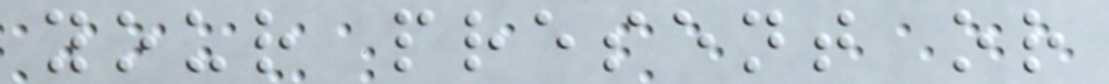your present or
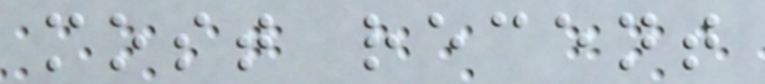most recent
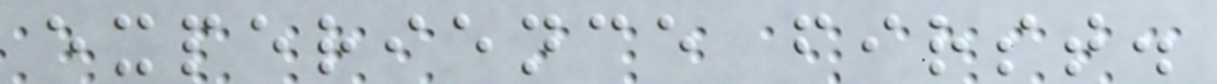experience first.
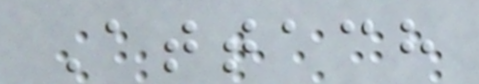Attach
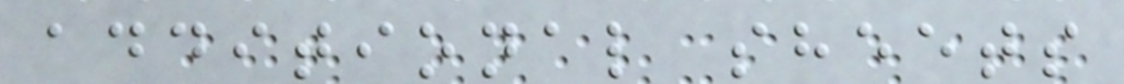additional sheets
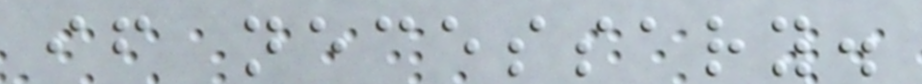if necessary.
